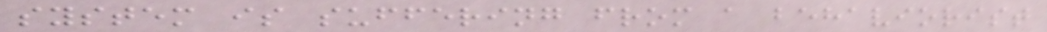system is suffering from a behaviorist
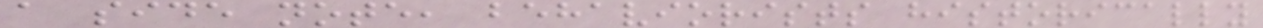a side note, behaviorists historically
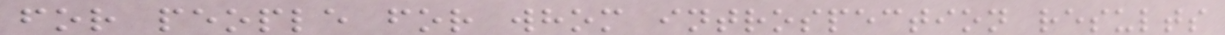for people for whom introspection results
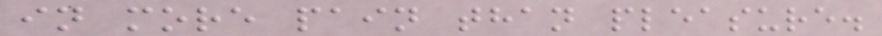in more pain than pleasure.
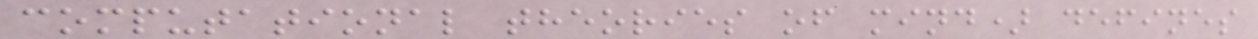computational theories of mind) defines
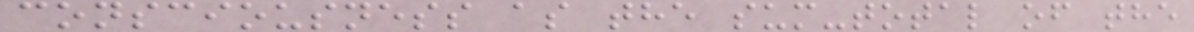consciousness as the sum-total of the
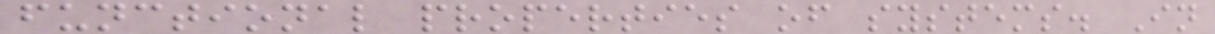functional properties of systems. In
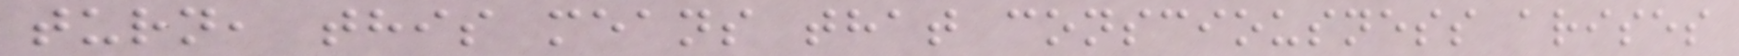turn, this means that consciousness arises
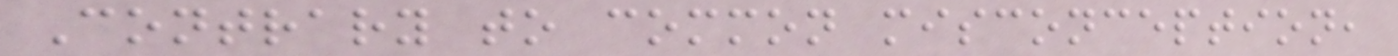Contrary to common misconception,
